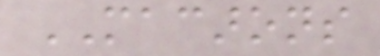MACARONS
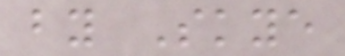by Skye
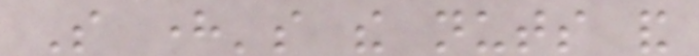So here's the nuts and
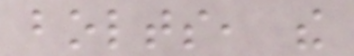bolts, the
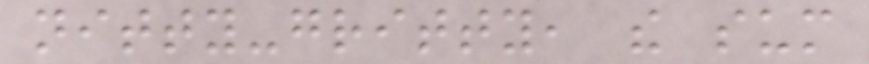nitty-gritty, the sum
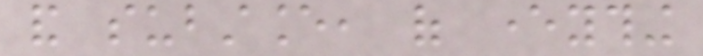and substance, of everything
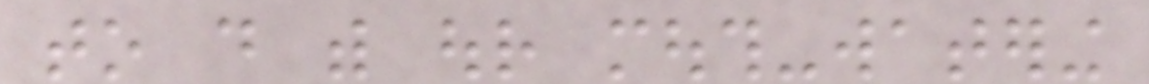to do with our mouth-watering
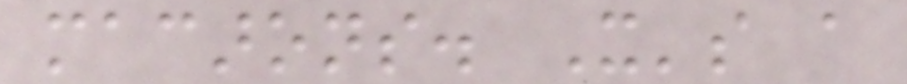macarons. It's a
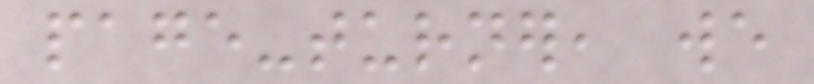page-turner, we
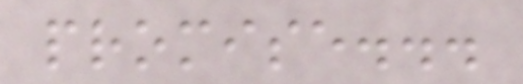promise...
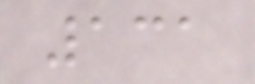131
